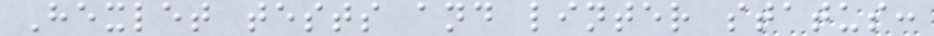Hexlet tests and linter status:
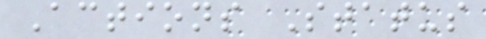Actions Status
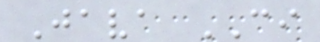Java CI
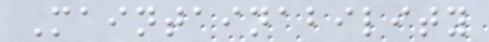Maintainability
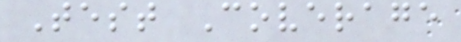Test Coverage
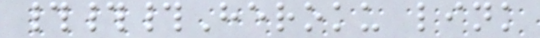###Heroku link
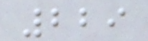229
